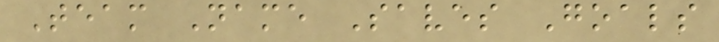Team Name Saves Goals
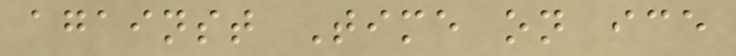against Time on ice
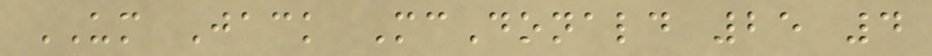UM Jack McDonald 25 4
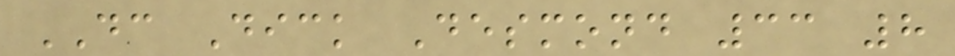DC Dick Desmond 33 8
